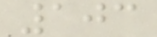103
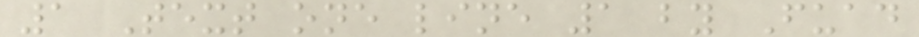1 Text one line 1 by Fuad
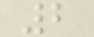2
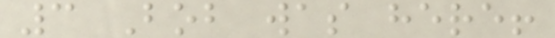3 Bob was here!
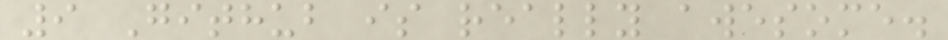9 Github is really awesome.
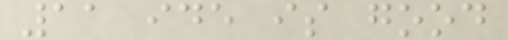11 ide is good
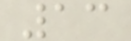13
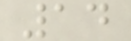14
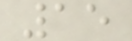15
